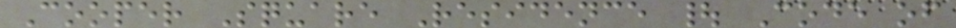Cooper Square Residence | Code of
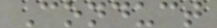Conduct
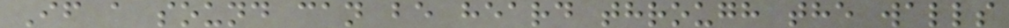If a sound can be heard through the walls
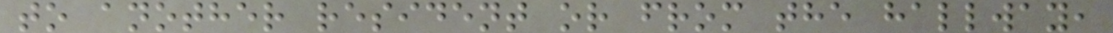to another resident or from the hallway,
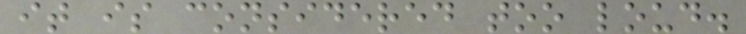it is considered too loud.
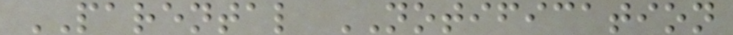PARENTAL NOTIFICATION
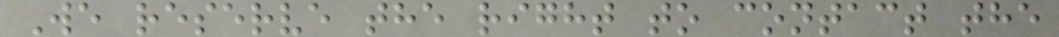We reserve the right to contact the
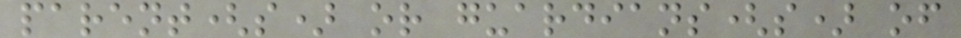parent(s) or guardians(s) of
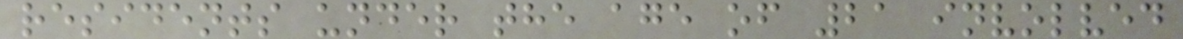residents under the age of 21 involved
